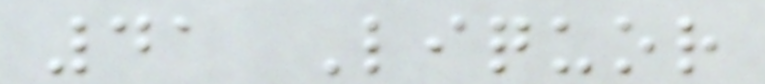41 Liquor
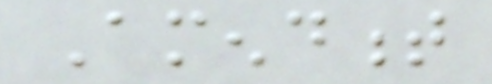Amendment
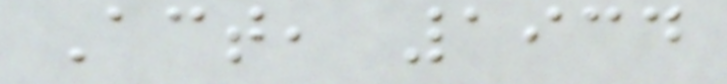Act, 1934
